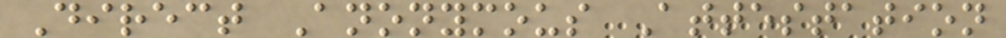Direct Anonymous Attestation
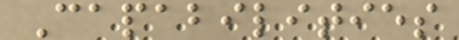Capabilities
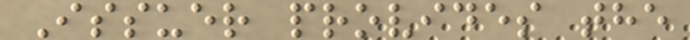Issuer provides the
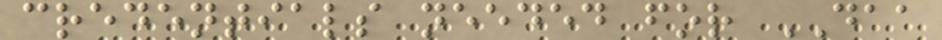credentials needed for DAA
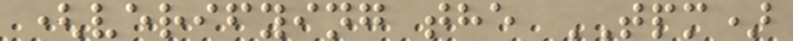(verifying the TPM)
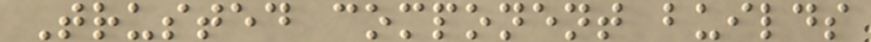Trusted component builds
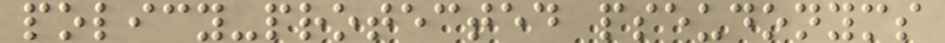policy-protected pseudonyms
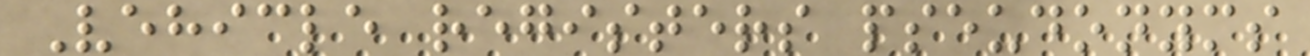Vehicle registers pseudonyms
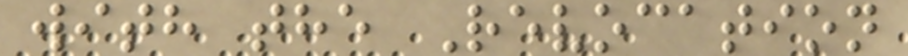with the Revocation
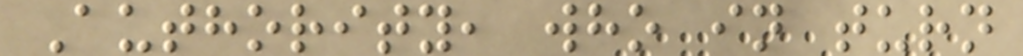Authority, who in turn
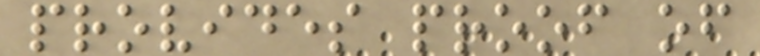provides proof of
